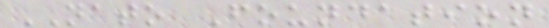NATO Foundation
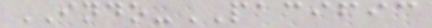INDO-PACIFIC
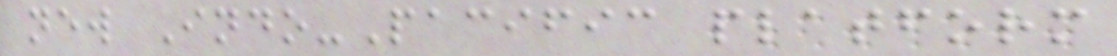new Indo-Pacific platform
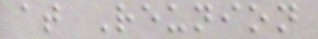at Reunion
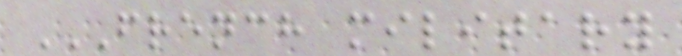FRENCH MILITARY
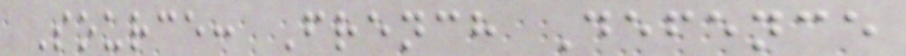Source: French Defence
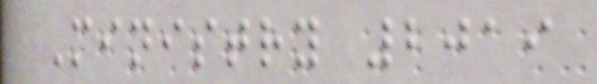Ministry 2019
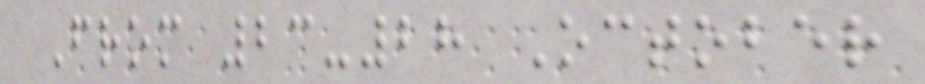From 23-28 October
